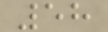58
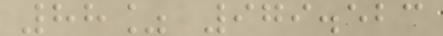88% 979.523
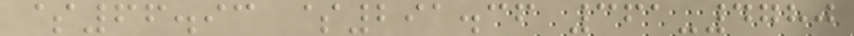$66.93 $291.36 361-4780
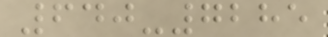640-7285
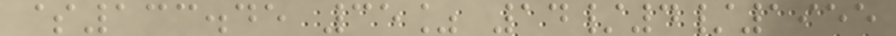$133.45 35% 14/4/1955
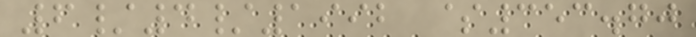6/4/1992 $353.70
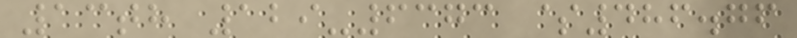13th 129-6373 $486.76
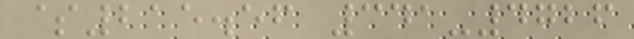$215.56 341-4726
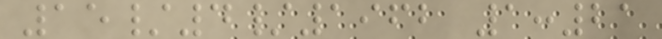15/4/1962 1:21
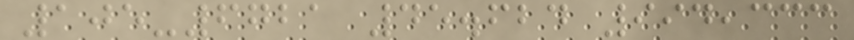105-6721 45.624 994,333
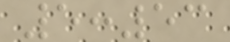5:53
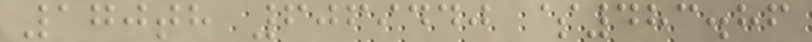170th 6069440 $483.86
